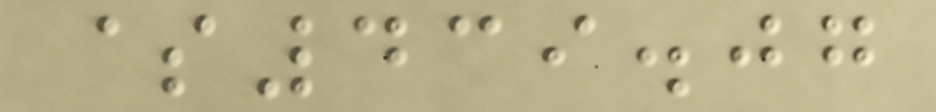$439.07
